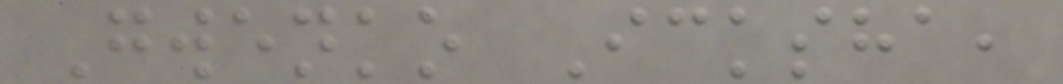Gwenko Icksha,
